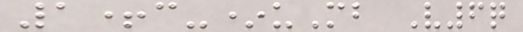1+c-*uMb V6q
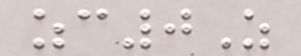zc0Z
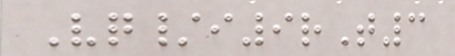Vq/i9rT3
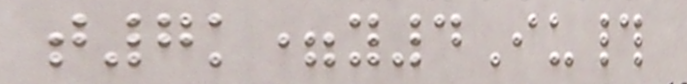t7k=y4Iu#
